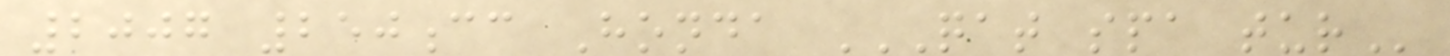2007 250cc Honda QAT SPA TUR
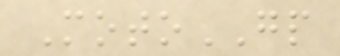MotoGP
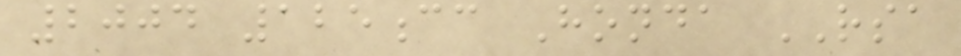2004 125cc Honda RSA
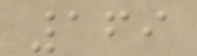169
